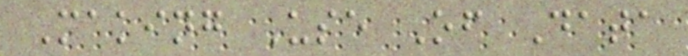Making Use Of Data
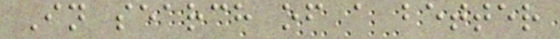In search of a better
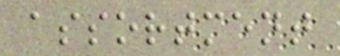assortment
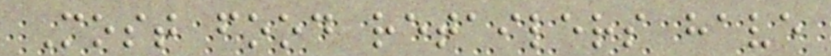Most food retailers have
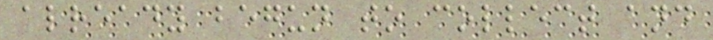already begun to collect and
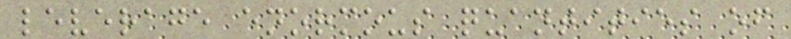leverage enormous quantities of
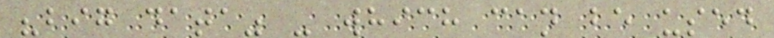"big data" - which can be used
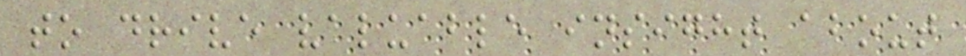to drive valuable insight about
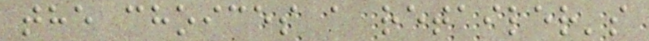the choices a retailer's
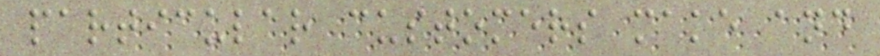particular customers make and
